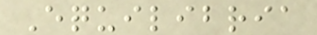Equilibria
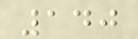140
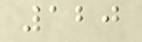120
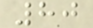80
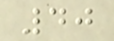40
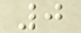0
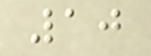10
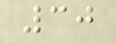30
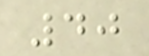40
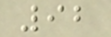92
